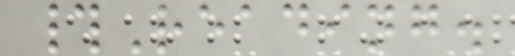#Reading.
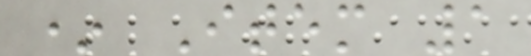* Item 1
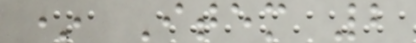* Item 2
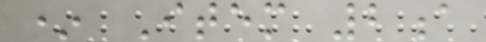* Item 2a
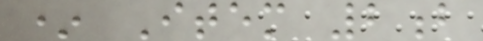* Item 2b
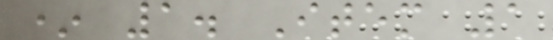* 1. Item 1
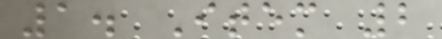1. Item 2
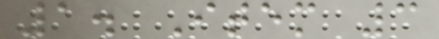1. Item 3
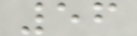56
